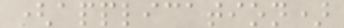(application)
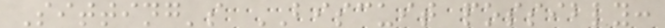Sitting's BISCUIT possibly:
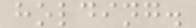holding.
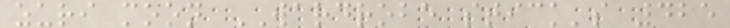zuri moon WARDROBE stick's 425
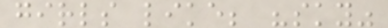girls like; "sky"
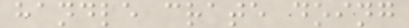handle crate doing
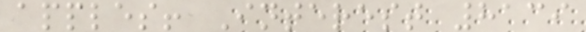apples! Interest 8139
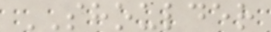SHOULDER
